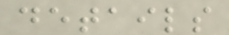details
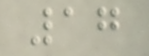17
